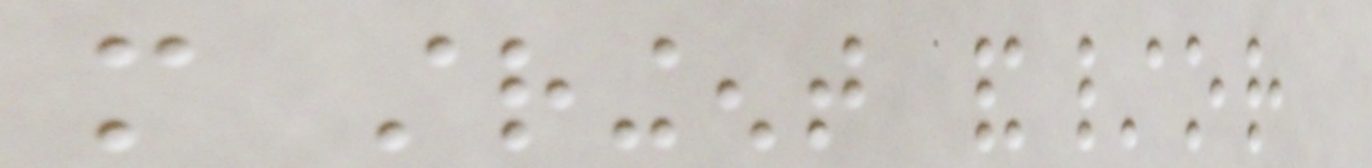more stringent and/or
